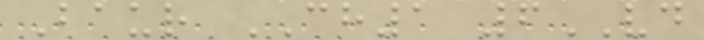Baur CH1 6VD
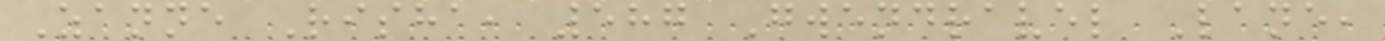Zanne Risha, 587 Gwendravel Lane,
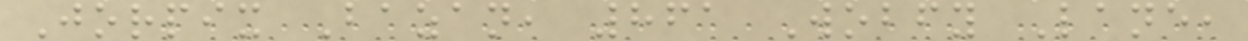Jorpix Bazan, 861 Wobfy Lane,
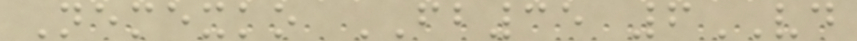Nemexko FB35 6VD
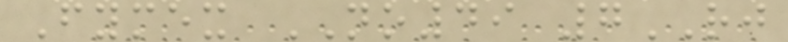Fymex NO49 7RJ
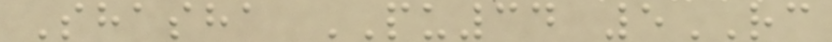Shasha PU34 5RC
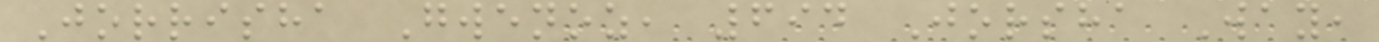Jorrisha Gwenoz, 694 Jorsha Way,
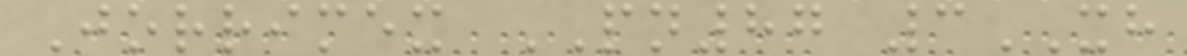Jorrimex PN87 3XH
